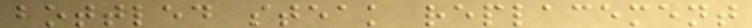bottled steak replacement
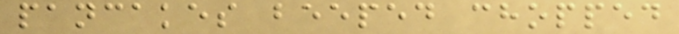pancakes beeped chopped
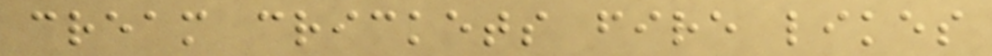cream crickets fire likes
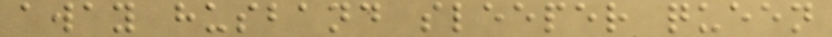away husband sleeper queen
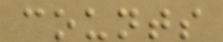counts
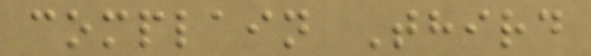complain Third
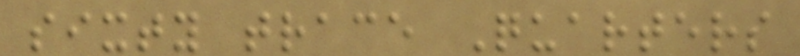sixty trace Quarters
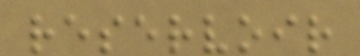reservoir
